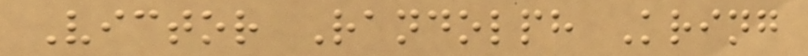Victor Randolph Kring
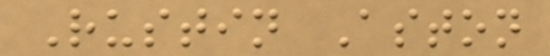Rustin Aston
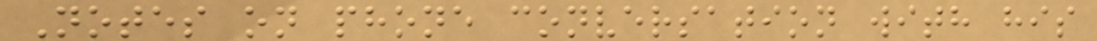Notes on phone conversation with his
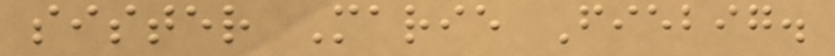sister Marie Fiebig.
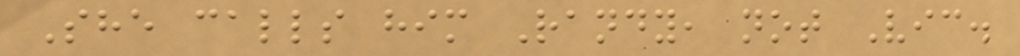She calls him Randy, not Vic.
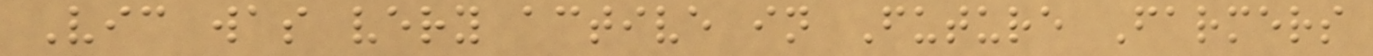Vic was very active in Future Farmers
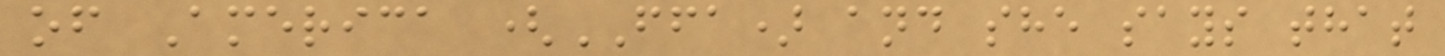of America (FFA) and she says that
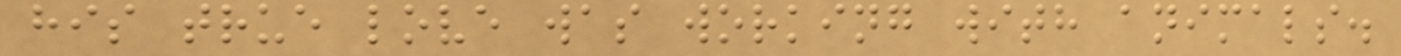his true love was working with animals.
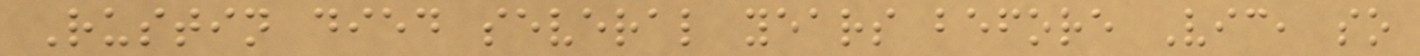Rustin died several years before Vic, so
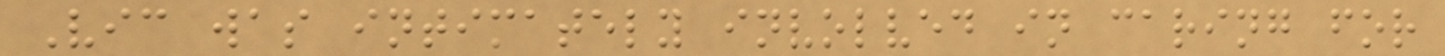Vic was intimately involved in caring for
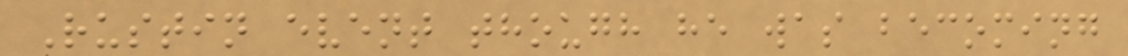Rustin event though he was becoming
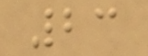23
